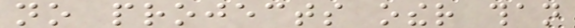no projects other than
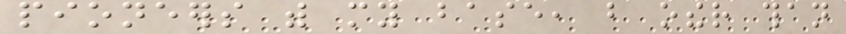pioneers with my base, but other than
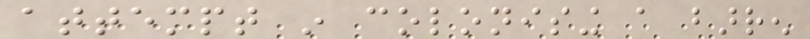attempt in colonising a barren
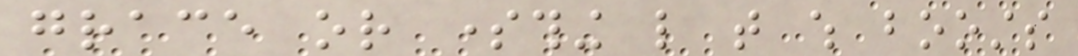grace or something like that which boosts
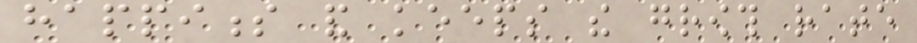happiness and keeps the growth rate
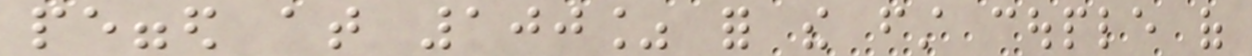pegged at 100% for the first couple of
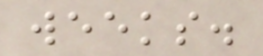weeks.
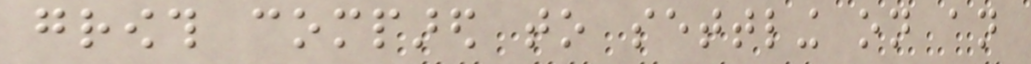growth compared to settling on an
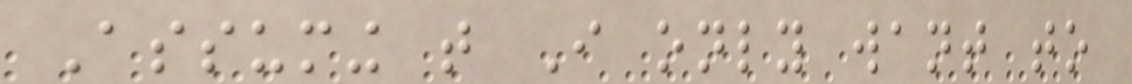Assuming that I only want to
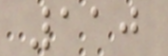110
